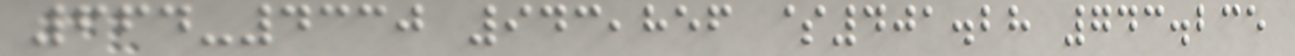664-4330 943,856 $401.28 743.235
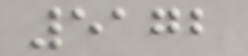5172
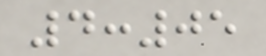4:05
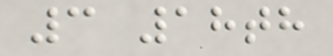3 18th
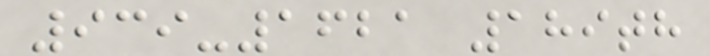939-1621 189th
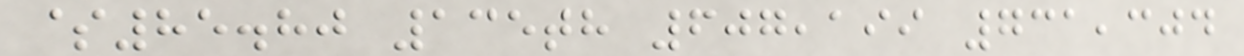$85.80 135th 607,199 731,304
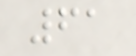61
